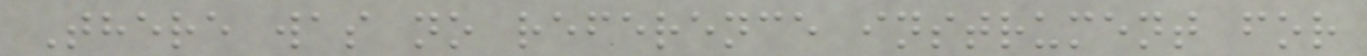There was no reference instrument for
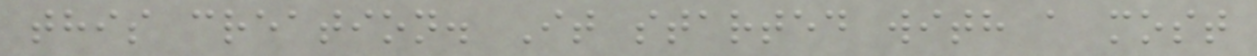this creation. It started with a most
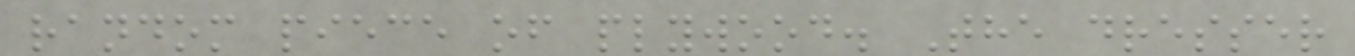random piece of plywood. The dresser
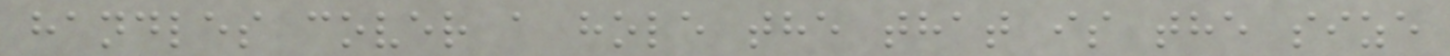handles cover a hole the that is the size
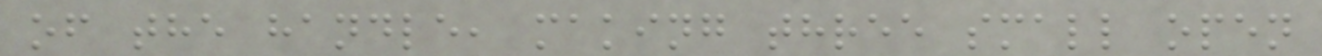of the handle, making three small open
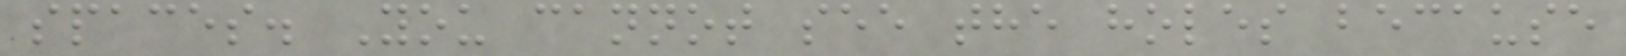spaces. You cannot see the holes because
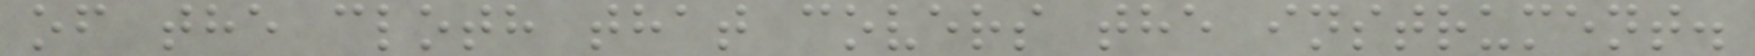of the cloth that covers the instrument.
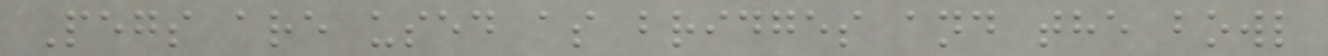Pegs are used as bridges and the bowl
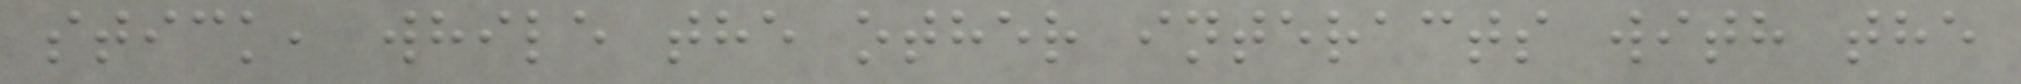stick, while the other interacts with the
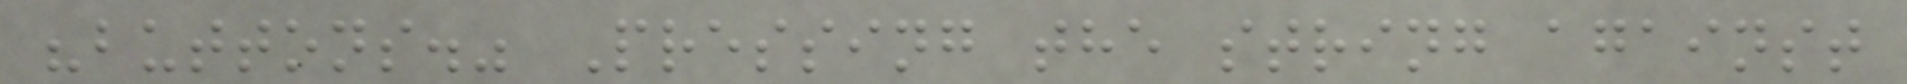"buttons." Pressing the string against
